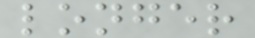longer
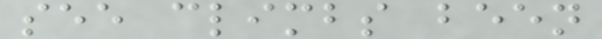see climbs been
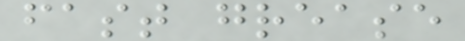fast grease
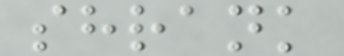shrank
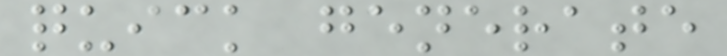quick generate
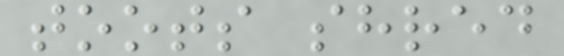toots shred
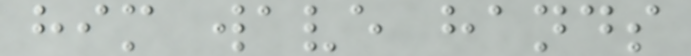him wave hands
